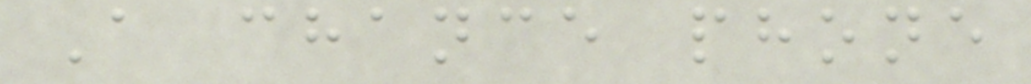A chance phone
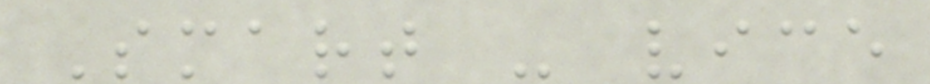Smart - vice
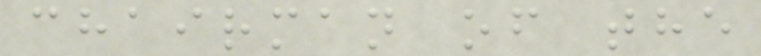chairman of the
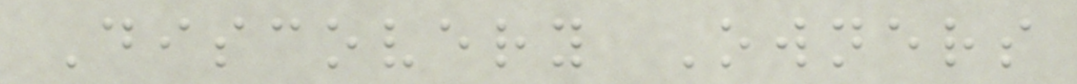Discovery Owners
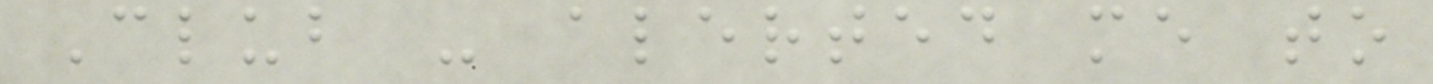Club - alerted me to
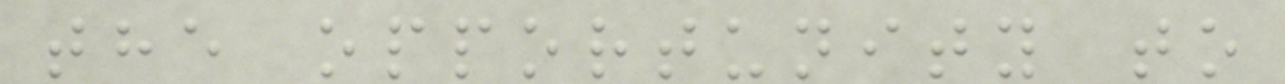the opportunity to
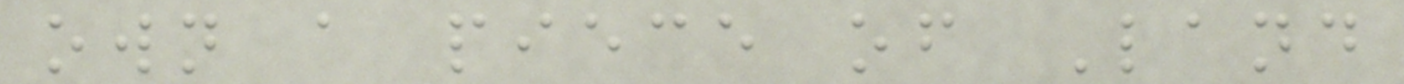own a piece of Land
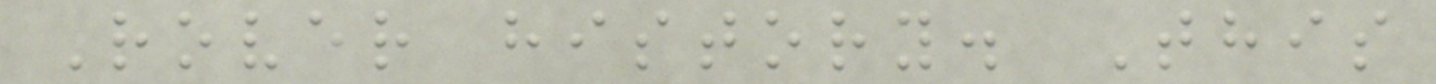Rover history. This
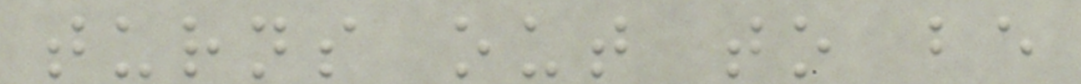turns out to be
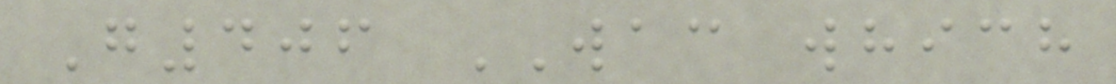G406 WAC which
